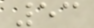53
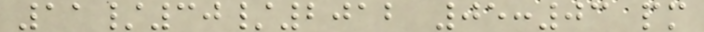11/30/2012 05:03 pm
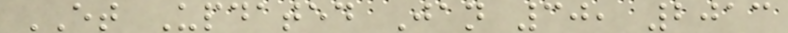ET Updated Jan 30, 2013
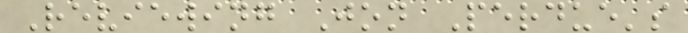Reviewing Jon Perdue's
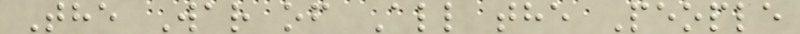The War of All the People
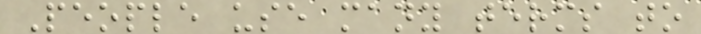People use many terms to
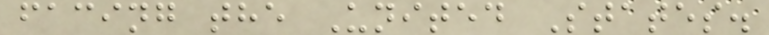facing the United States.
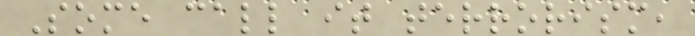Some call it terrorism,
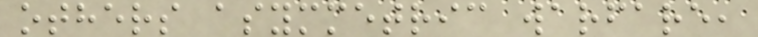others asymmetric warfare,
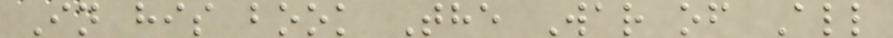In his book The War of All
